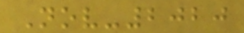Nov-2020
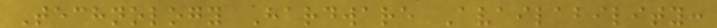Technology Hardware Availability:
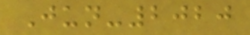Jun-2020
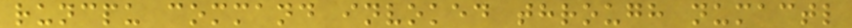runcpu command invoked through numactl
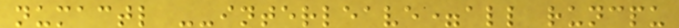numactl --interleave=all runcpu
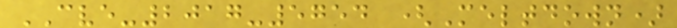CVE-2017-5754 (Meltdown)
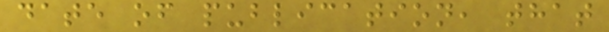date of publication, that
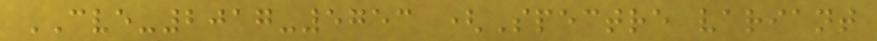CVE-2017-5753 (Spectre variant
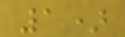1)
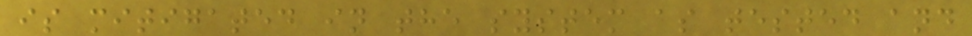is mitigated in the system as tested and
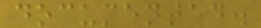documented.
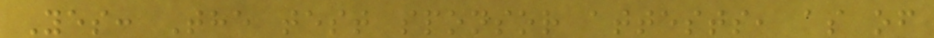Yes: The test sponsor attests, as of
